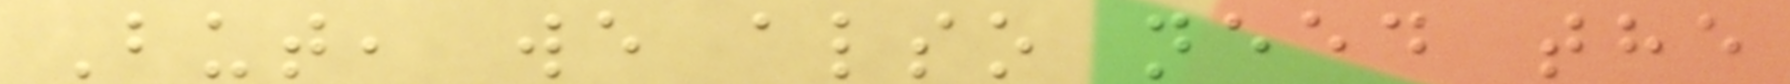But, we also need the
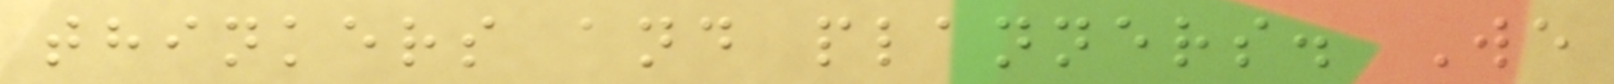thinkers and planners. We
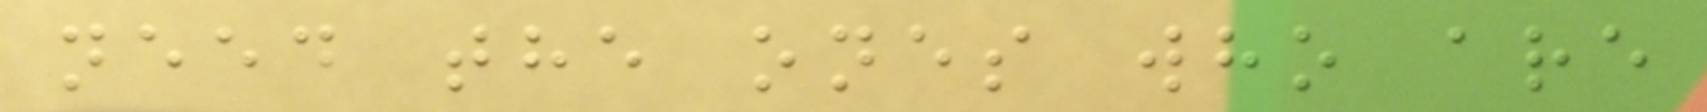need the ones who are
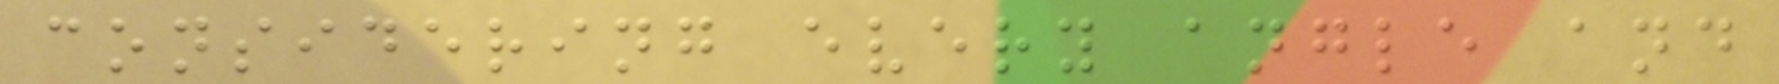considering every angle and
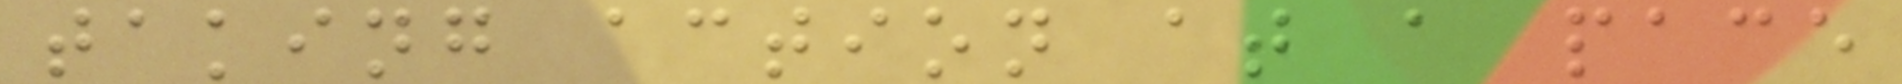taking action at a pace
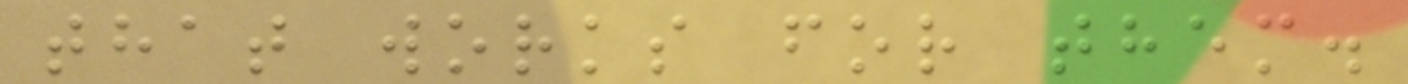that works for them.
